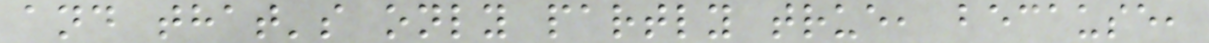and that's only partly true, because,
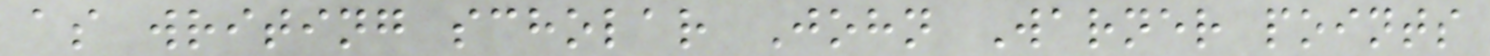as writing scholar John Warner points
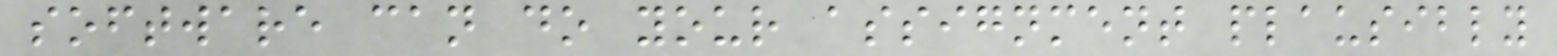software can do your assignment plausibly
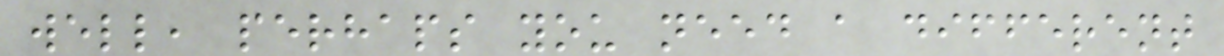well, perhaps you need a different
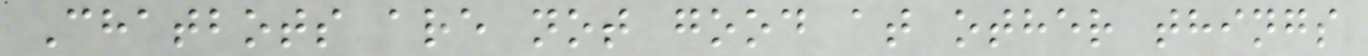Chatbots are not good at other things
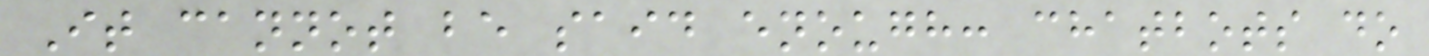It cannot be said enough: chatbots do
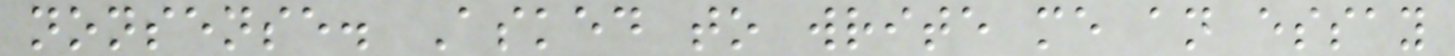nonsense. Asked to write me an essay
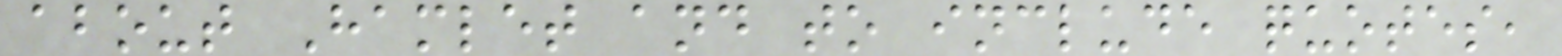about Hamlet and to include quotes,
